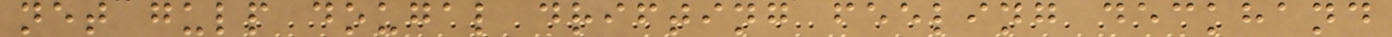net gulp dougal drifting feeling deckhand
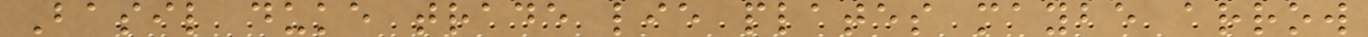Basil duke trade lie plates maybe arrow
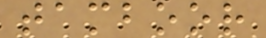tamboor
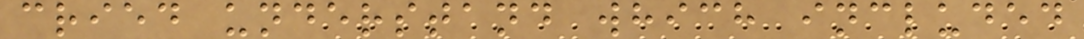cried understand which included
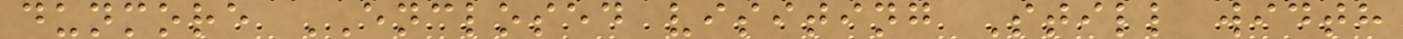dunmore ENCLOSED visiting Still width
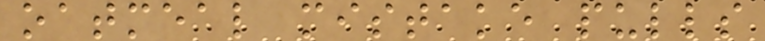oatmeal mistake pulls
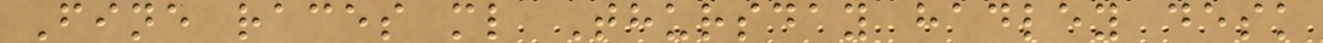Fine races ml Thursday hadley desk
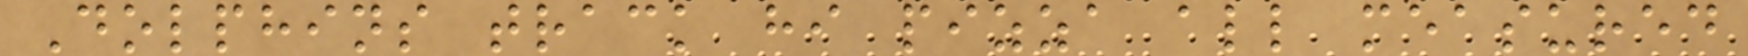Dolphins track hi pizza all measured
